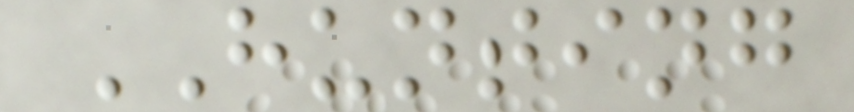HUNTING
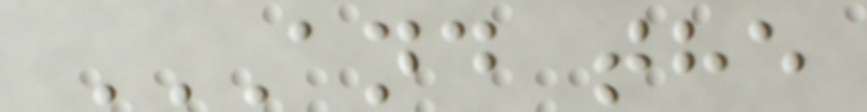AND THE
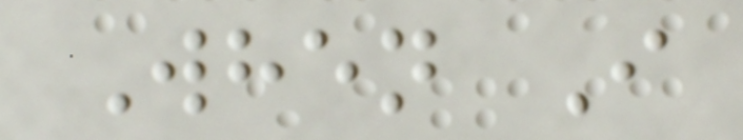When I
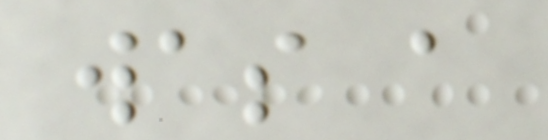was a
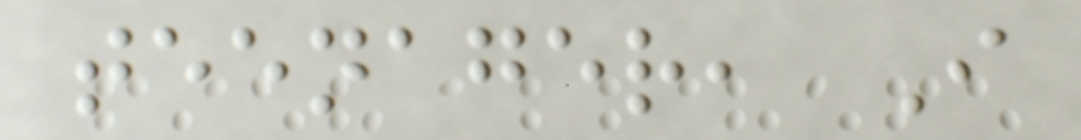teenager, I
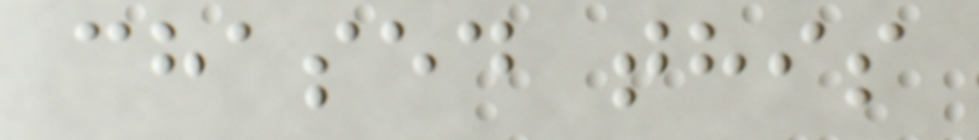chased this
